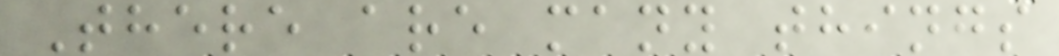There are many things
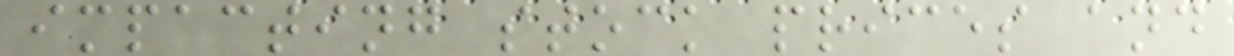impacting stock prices and
